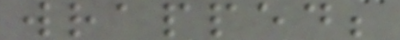wrapped;
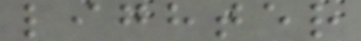lighter
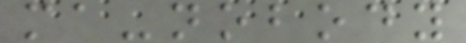ma-nobody
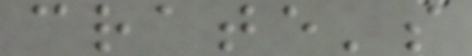crate's
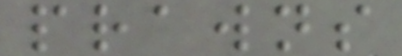prawns
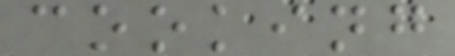cooking
